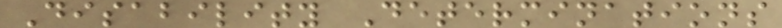Disability Determinations
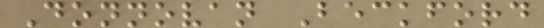Donnovan Beckford
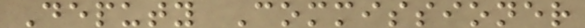Deputy Commissioner
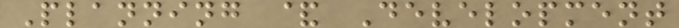Planning & Development
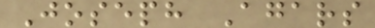Joseph Agars
